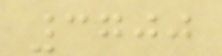3700
